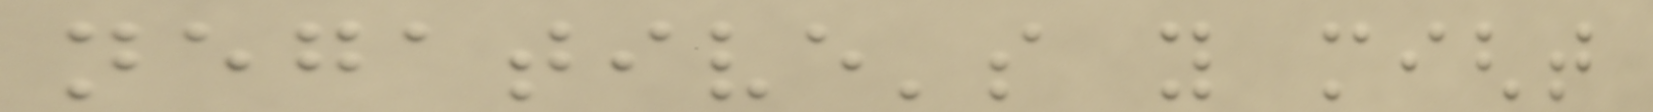negative's you might
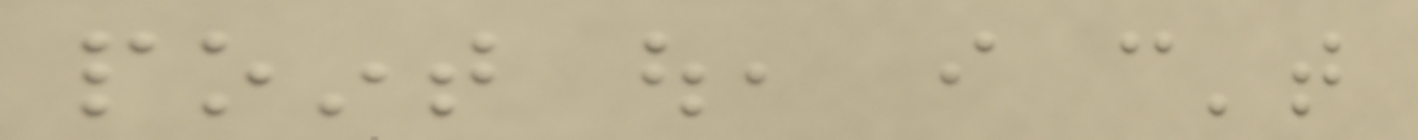point out, i can't
